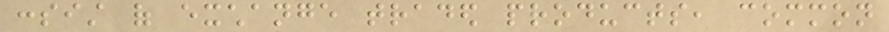consist of exchange traded products, common
